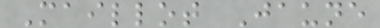Maillot Jaune
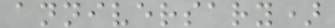anniversary)
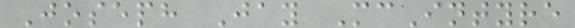Joseph Jay McIntyre
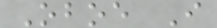Oboe I
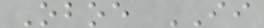Oboe II
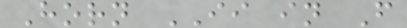Horn II in F
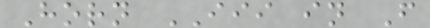Horn III in F
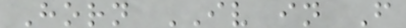Horn IV in F
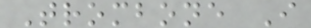Trombone I
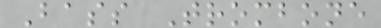Bass Trombone
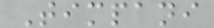Timpani
